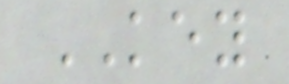KEY
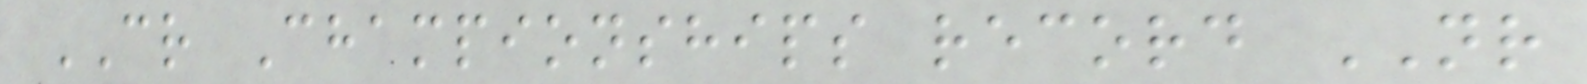CR Championships record NR
